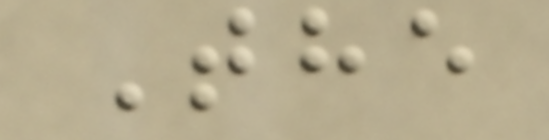The
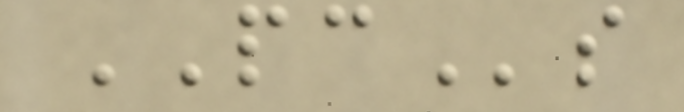PCs
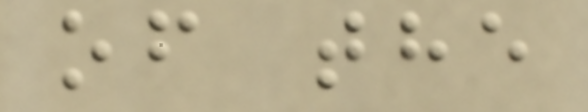of the
